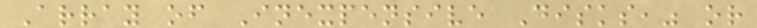Array of Inexpensive Disks," or
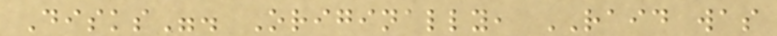Disks". Originally, RAID was
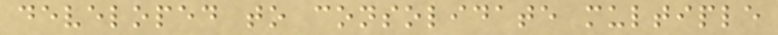developed to consolidate multiple
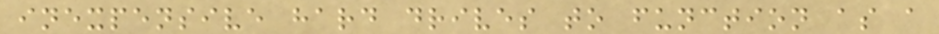inexpensive hard drives to function as a
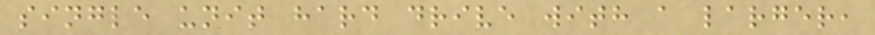single unit hard drive with a larger,
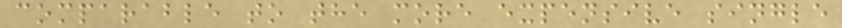comparable to the more expensive single
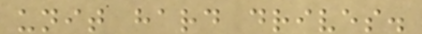unit hard drives.
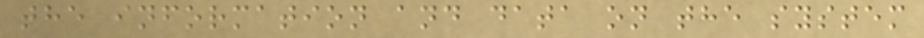the information and data on the system
